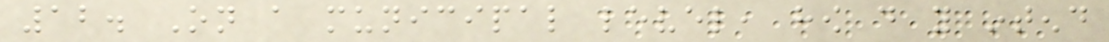12. On a municipal level, how do you intend
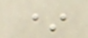*
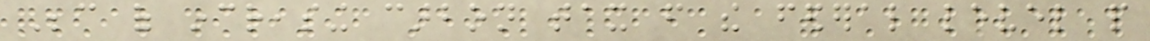Because of increasing carbon tax from the federal level people
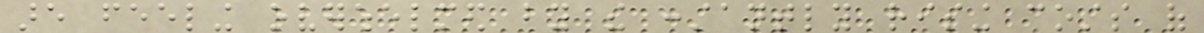are feeling overwhelmed by the constantly rising costs of
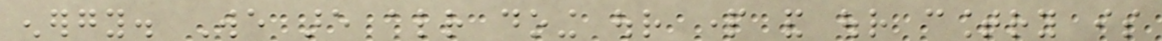energy. We are already doing our part and our country is
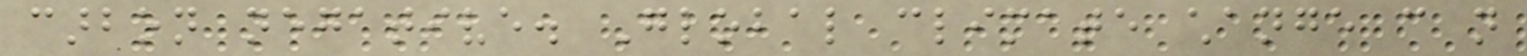carbon negative. Global climate change can not
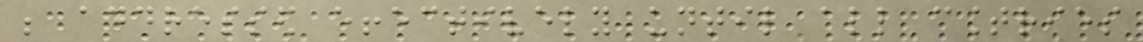be addressed effectively until all countries
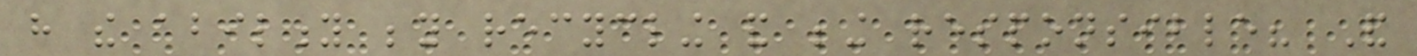have the ability beyond recycling and being responsible? And
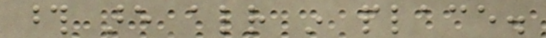those are already in place.
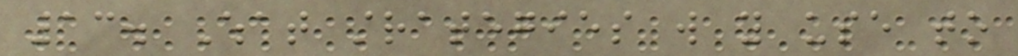13. What strategies will you use to
